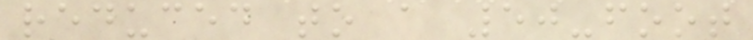reduced to a 50-foot
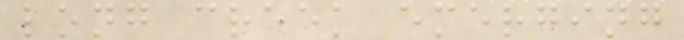long creek emerging
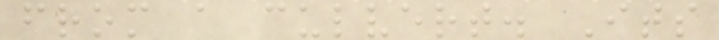from a culvert. Its
